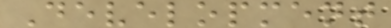Development
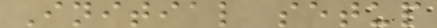Initial setup
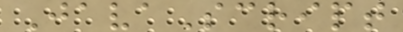JavaScript
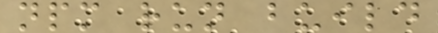npm run build
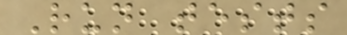Run tests
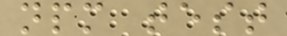npm test
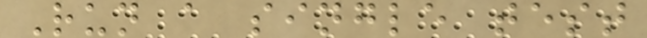Run a single test
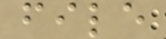file
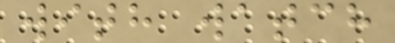with watch
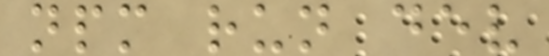npm run dev
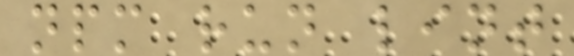npm run lint
